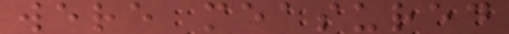were measured
